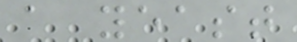a yeast
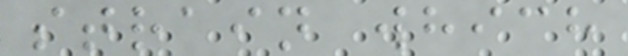strain which
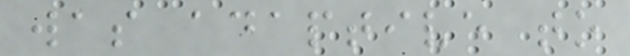was adaptive to
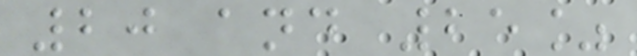20 and 25%
